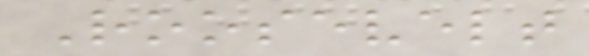Roosevelt
